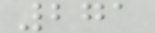271
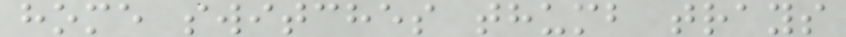home switches thumb trays
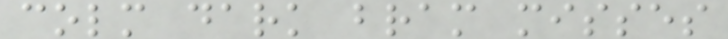colm dark bram misses
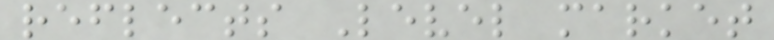reflects Level market
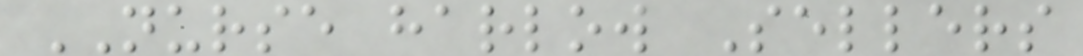NURSE harlow Sellers
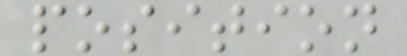position
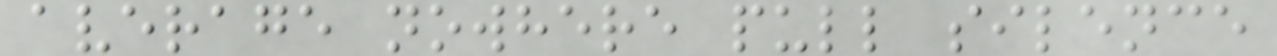average nowhere pull silence
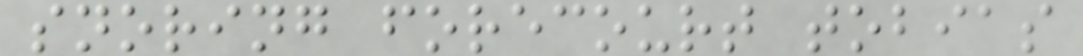snoring forecourt tobias
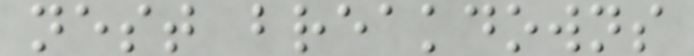nest breakdowns
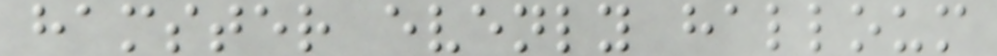hamster evenly halloum
